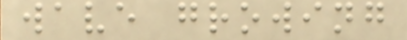wave growing
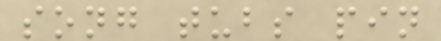song tubs pin
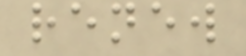renew
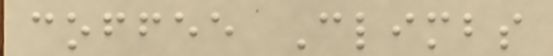coffee Climbs
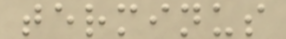terminus
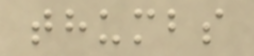thumbs
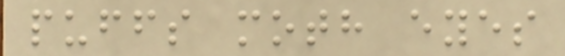puffs moth eyes
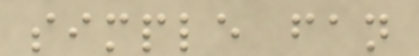simple fan
